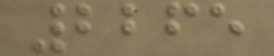2265
